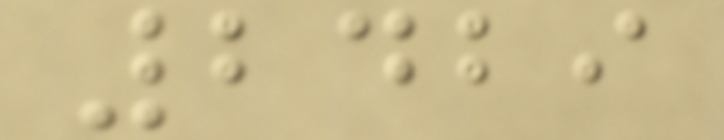2429
